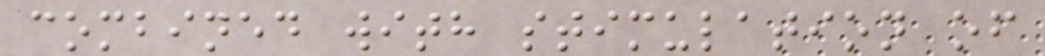combined with stimulation of
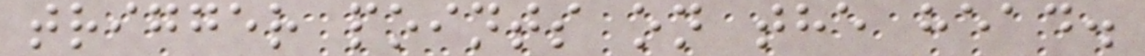trigger points on the head.
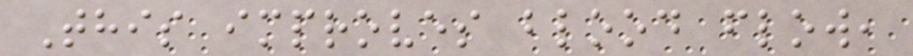This improves blood flow,
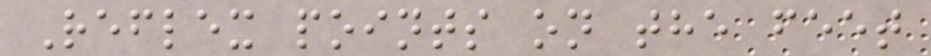Reflex points on the feet
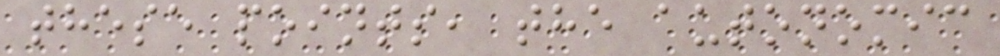these points, the autonomic
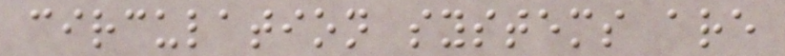circulation systems are
